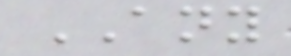ANY
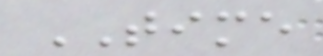TIME
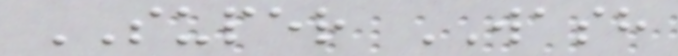SUPER WASH
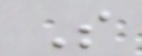S
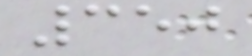350
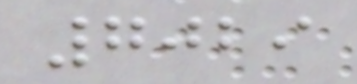7029
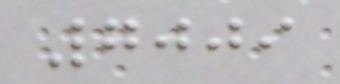7009
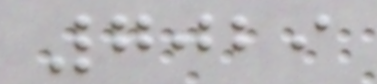7029
